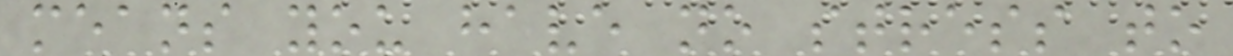means you have no stress to
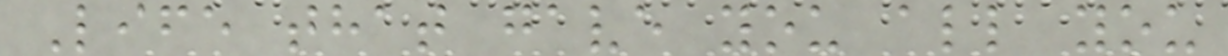Life that gave you all you
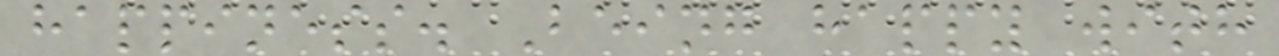happiness. Being happy with
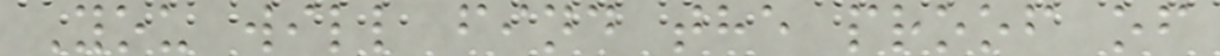You will find the proof of
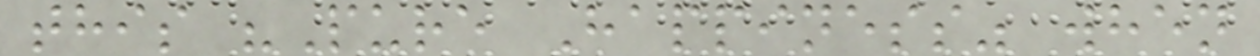this "Pure Happiness" when
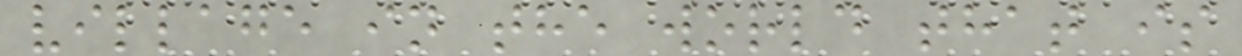village in the world that is
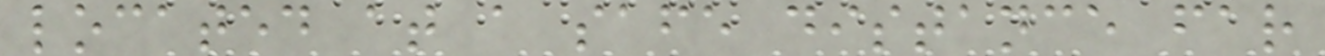located at a safe distance far
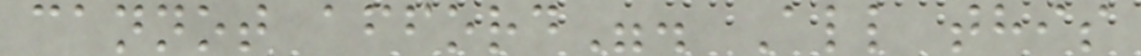cannot afford". All this
